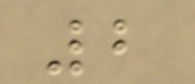2
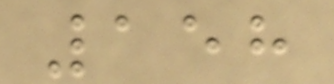158
